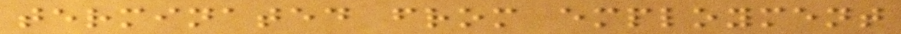terminated from employment
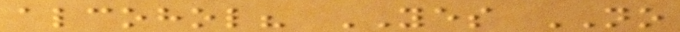alcohol? YES NO
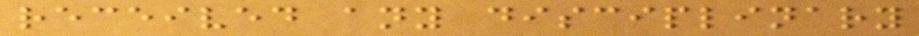received any disciplinary
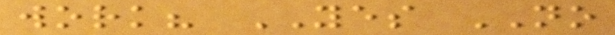work? YES NO
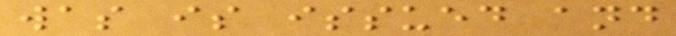was is issued and
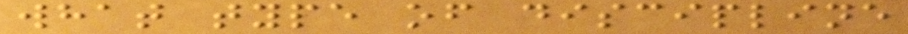what type of discipline
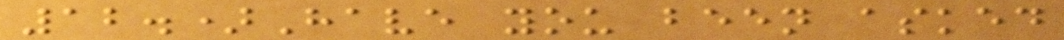12.)Have you been asked
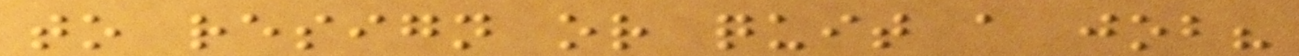to resign or quit a job?
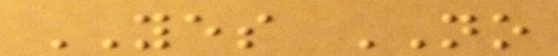YES NO
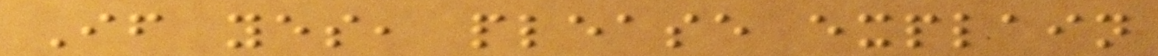If yes, please explain
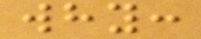why:
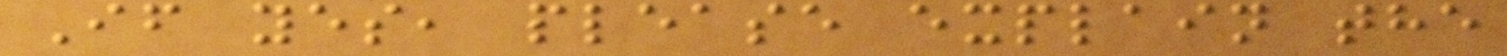If yes, please explain the
